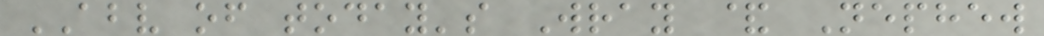ABV of today's Wray & Nephew
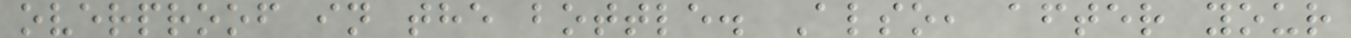overproof in the bottle. Also, after your
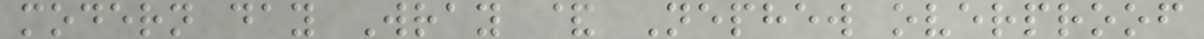modern day Wray & Nephew overproof
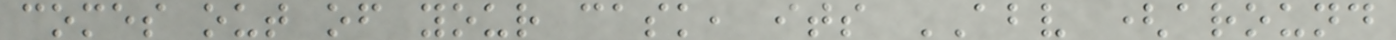comes out of your cask, its ABV (around
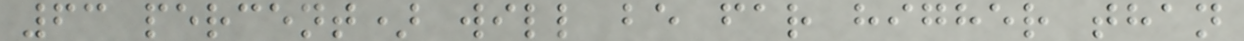63 percent) will be far higher than
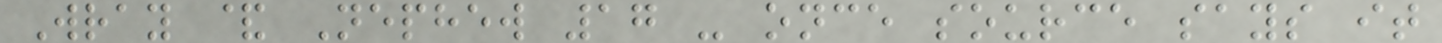Wray & Nephew 17 - once source says it
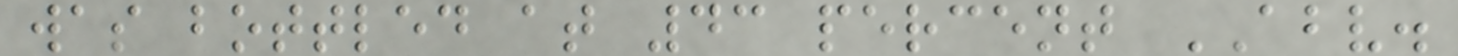was bottled at 43 percent ABV.
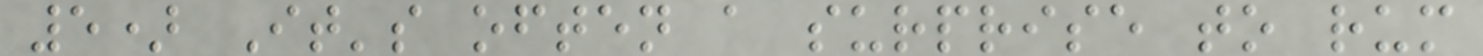5) It's often a surprise to rum
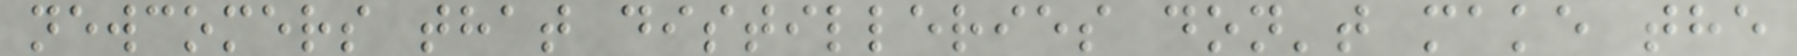newcomers that distilleries don't make the
